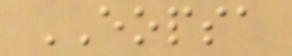EOPSA
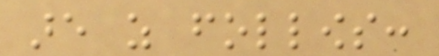are as follows:
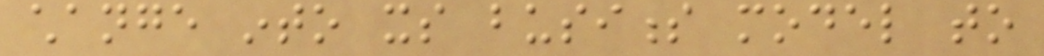change into its business model to
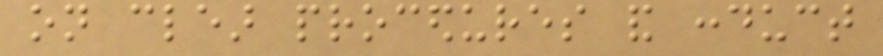on clear procedures and conduct
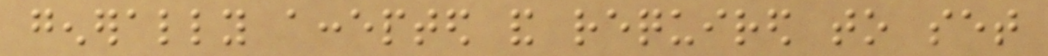generally accepted and required to set
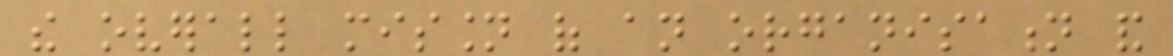the overall mission of an organisation and
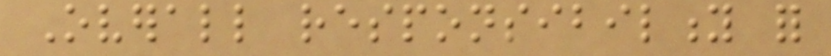Overall responsibility for
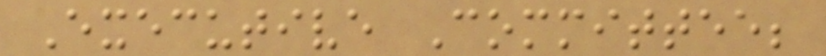Executive Committee;
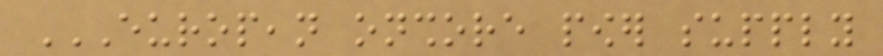EUROPEAN ONSHORE POWER SUPPLY
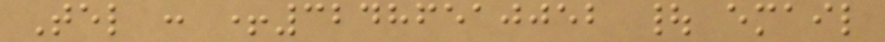Tel : +32486510052 | email
